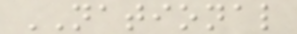NATIONAL
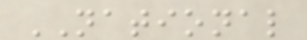NATIONAL
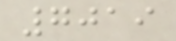7019
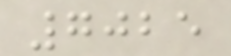7025
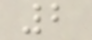2
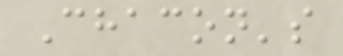Chacon's
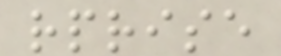rprise
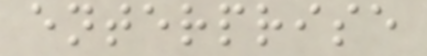enterprise
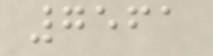7561
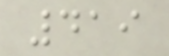419
